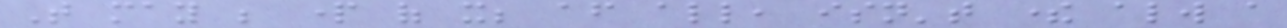That may be part of it; after all, isn't there always a
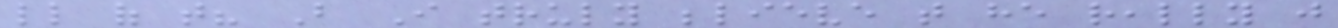little of that? But I truly believe that he really just
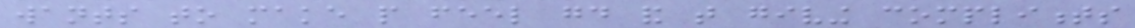wants to make people feel good and that giving compliments
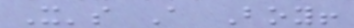It's A Boy!
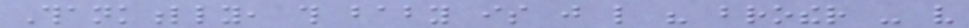Thankfully, this baby is just like his brother - very
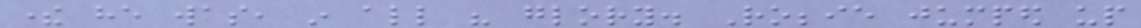there he was, in all his glory. Robbie jumped up
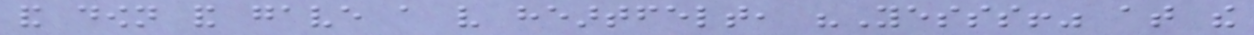and down and gave a very heartfelt, "Yesss!" at the
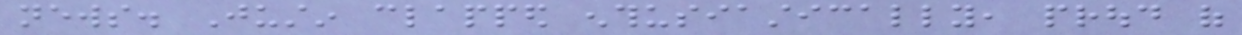news. Justin clapped enthusiastically, proud of
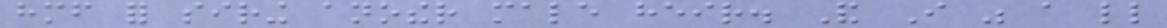himself for siring another male heir. And I was a little
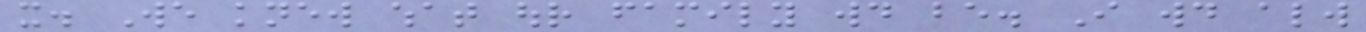it. We knew what our family would be. I would always
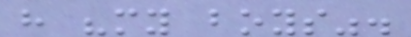have "my boys".
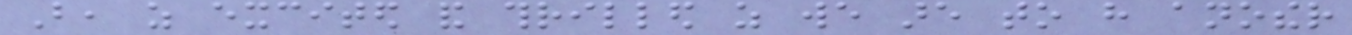But, as excited and thrilled as we are to have another
